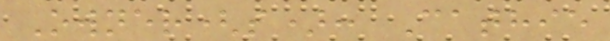Owner(s): Cathie
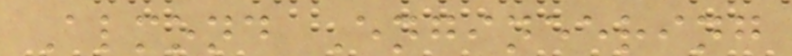Almond Engineering
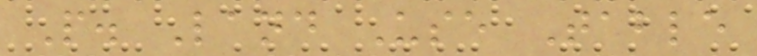P. Land Use Table
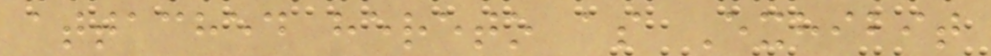attached hereto as Exhibit
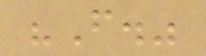"F."
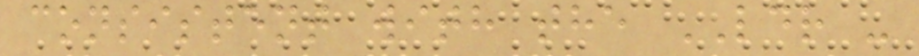consistent with the LDR -
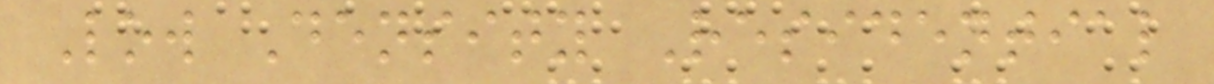Low Density Residential
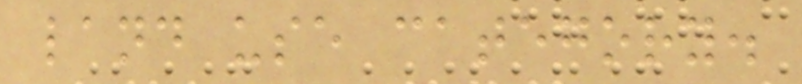land use category.
